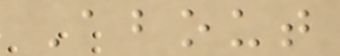About
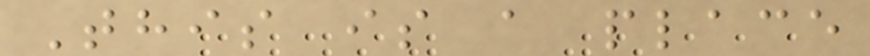This is a place
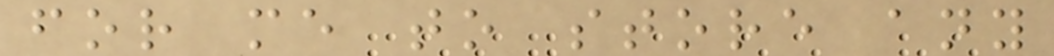for me to store any
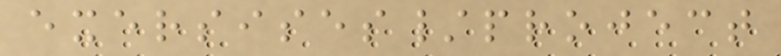exersises/project
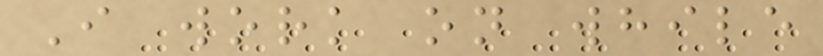I work on while
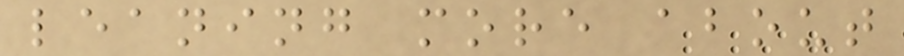leaning more about
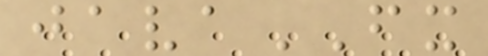javaFX
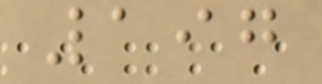197
